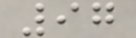97
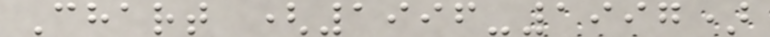Chart (1996-1997)
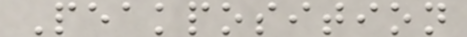Peakposition
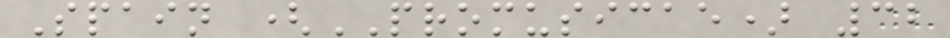Spain (PROMUSICAE) 32
